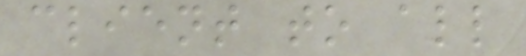client to all
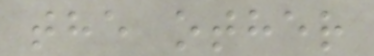the other
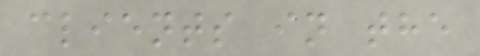clients in the
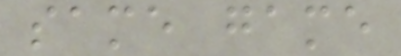same game
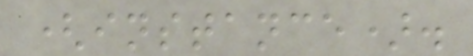(instance).
